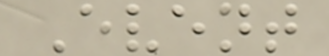Event
